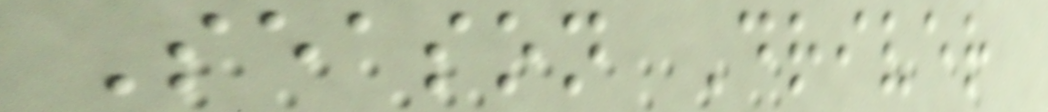Season Driver
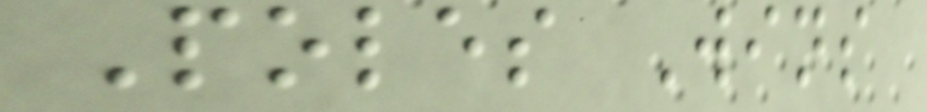Poles Wins
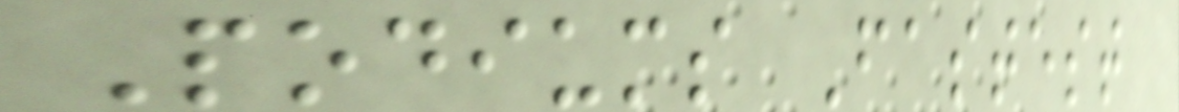Podiums Fastest
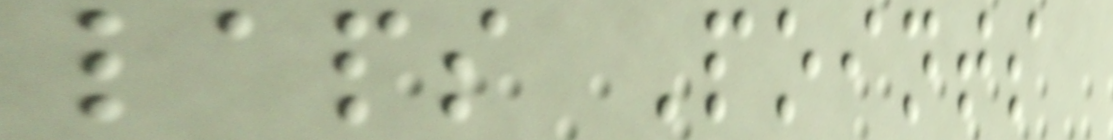laps Points
